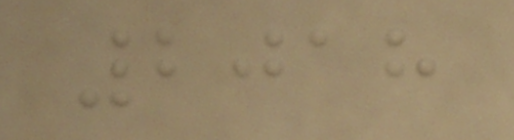2018
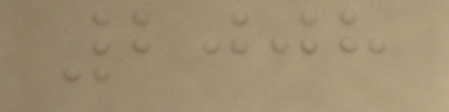2008
